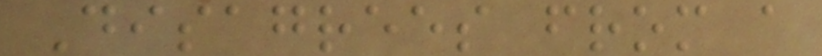Disagrees from a
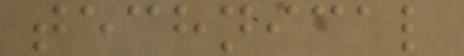technical
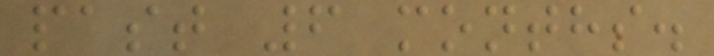past 6 months.
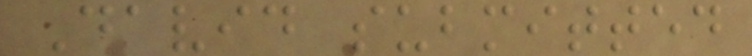David submitted
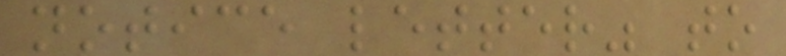notice letter" to
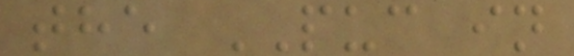the PUC in
